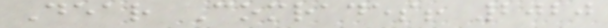Dear Comrades! 2020
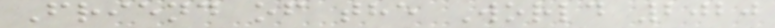Friend of the World 2020
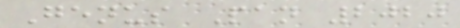Genus Pan 2020
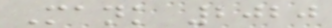Mank 2020
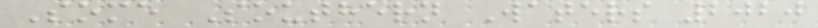Some Southern Waters 2020
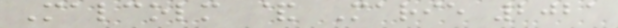Malcolm & Marie 2021
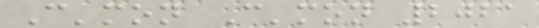C'mon C'mon 2021
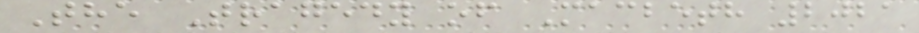The Tragedy of Macbeth 2021
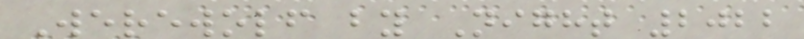Werewolf by Night 2022
